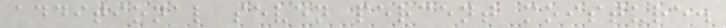additional seven percent moisture.
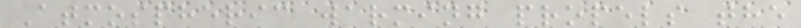Atmospheric warming propels the
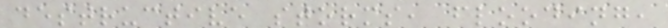destructive storms, flooding,
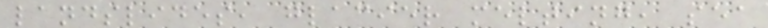landslides, glacier melting, sea
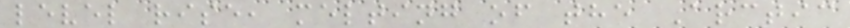level rise, melting of the Arctic
